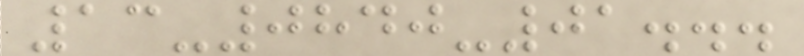13-0840-01...
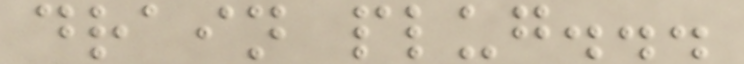drain plug...
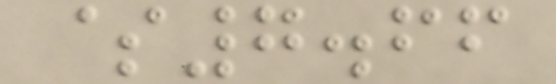$7.66
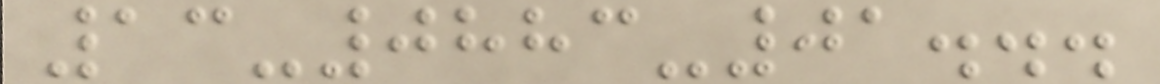13-0883-01...
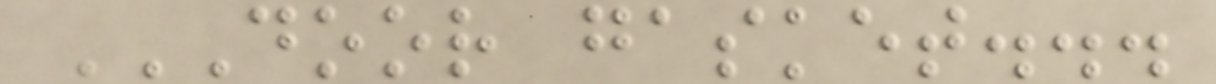DOOR GASKET...
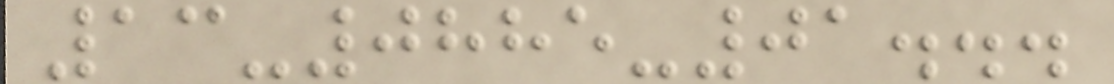13-0885-01...
